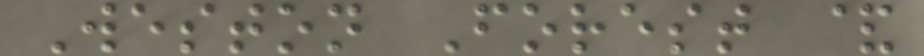Weston Forest &
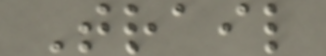Trail
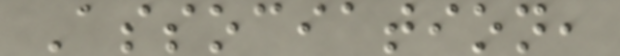Association,
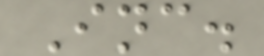Inc.
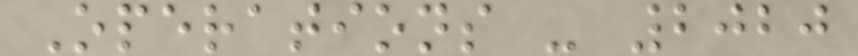Operations - 2020
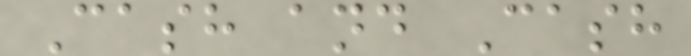Cash and Cash
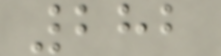282
